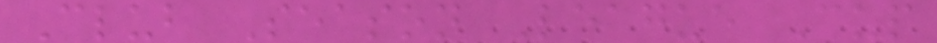Club Season League Cup
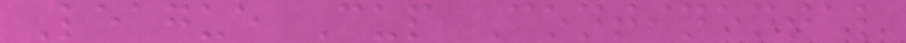League Cup Continental
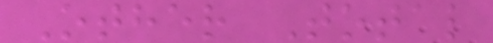Other Total
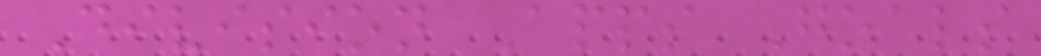Division Apps Goals
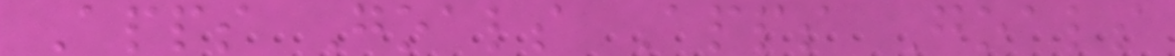Apps Goals Apps Goals
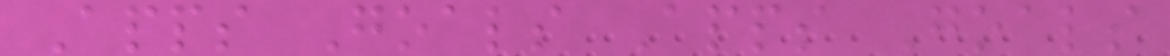Apps Goals Apps Goals
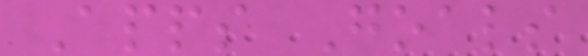Apps Goals
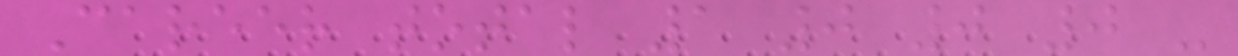Career total 1 0 0 0 -
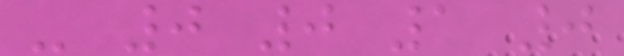- 0 0 1 0
